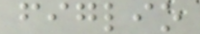figlio
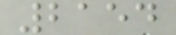2154
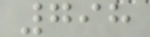798
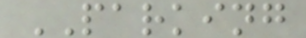PARKING
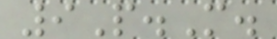9P.M.
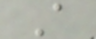A
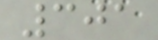301
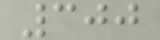300
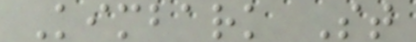Kimbark St
